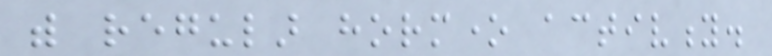with regular hormone activity.
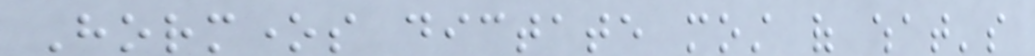Hormones dictate most of what's
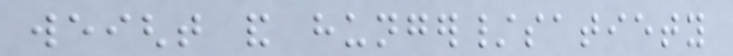weight and hunger/satiety
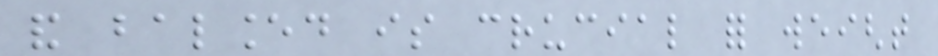and balanced is crucial for weight
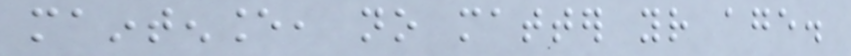maintenance, no matter your age.
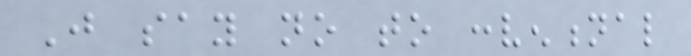Just say no to conventional
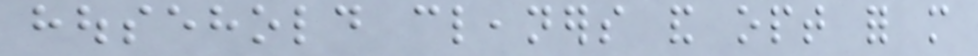household cleaners and opt for more
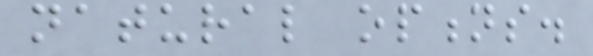natural options.
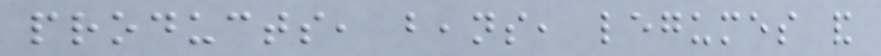products, beans, legumes and
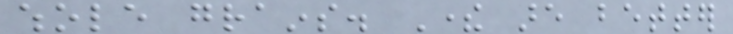whole grains. There are better
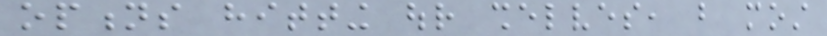options hitting our shelves, but most
